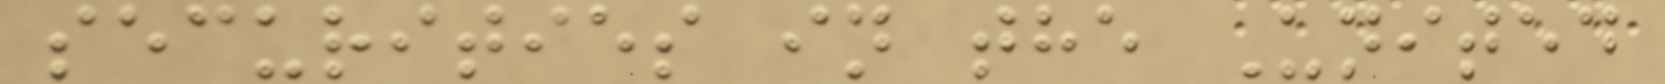securities in the United
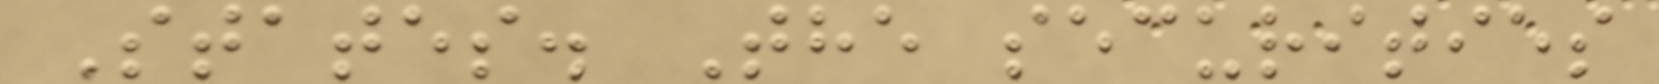States. The securities
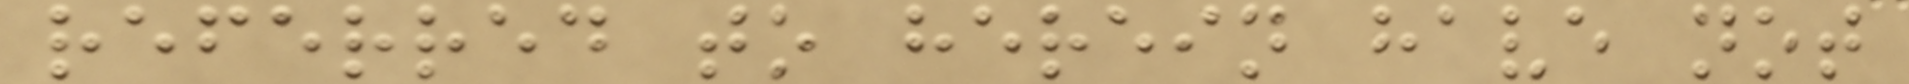referred to herein have not
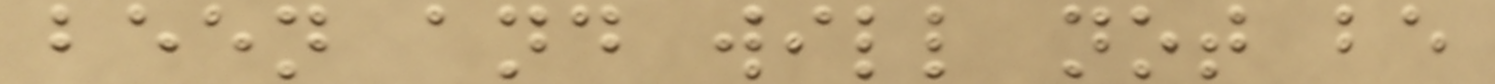been and will not be
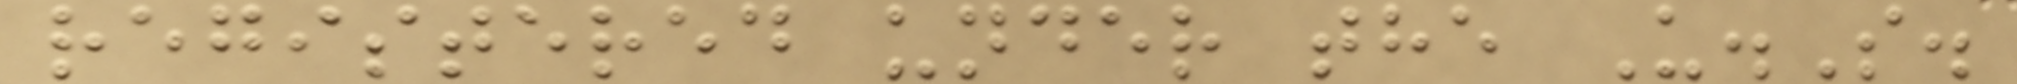registered under the U.S.
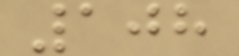108
